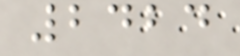2424
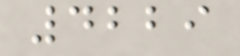4229
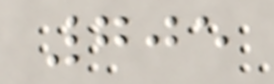705
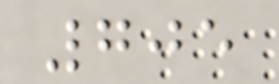705
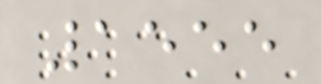1555
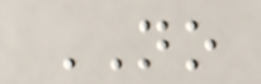NO
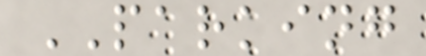PARKING
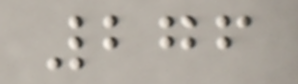276
